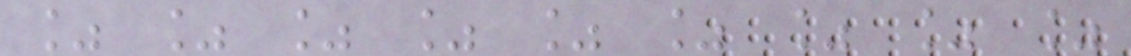% % % % % % % % %
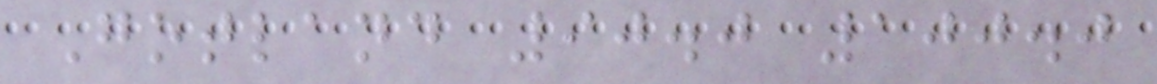Gotland 90.0 100.0
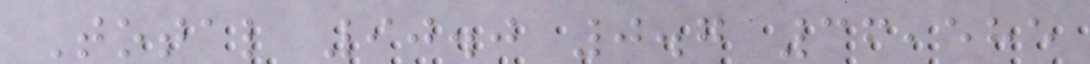Total 90.0 0.7 36,585
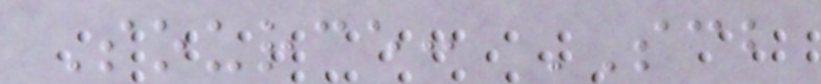Source: SCB
